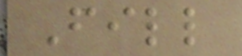Fill
